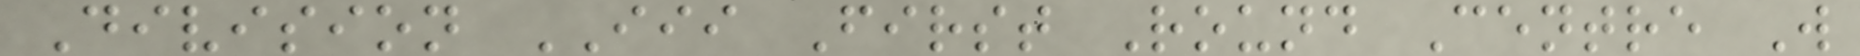Division III First Round Centre W
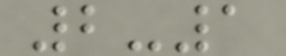2-1
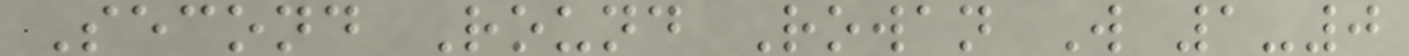Second Round Rowan W 1-0
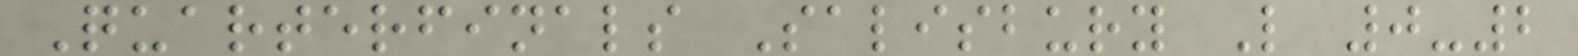Quarterfinals Salisbury L 0-2
